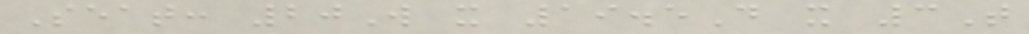Seat: 20W x 19.5D x 3T
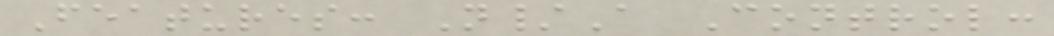Features: N/A Control:
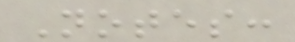Notes:
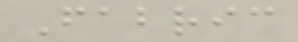Fabric
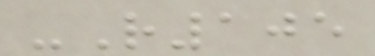-R105
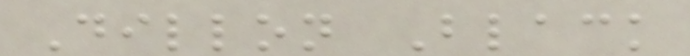Dillon Black
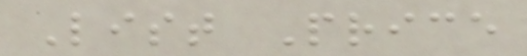List Price
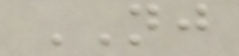NJ
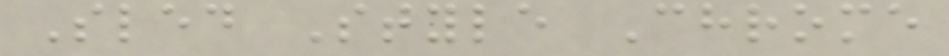Sled Style Chrome
